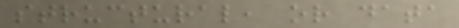structural, or data
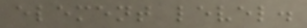element level.
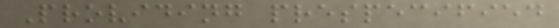Providing prespecified
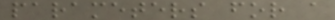parameters for a
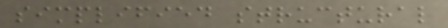simplified structural
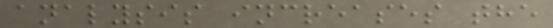analysis increases the
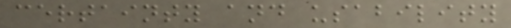certainty and usability
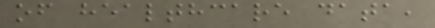of healthcare data,
